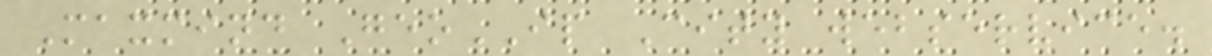Maxmind GeoIP City webservice.
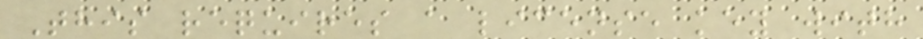This requires a license key with
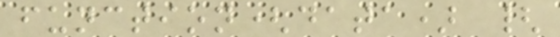function(data) {
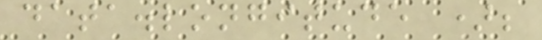data.longitude );
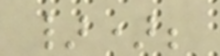});
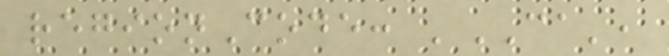regionCode: 'CA',
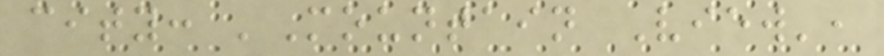city: 'Mountain View',
